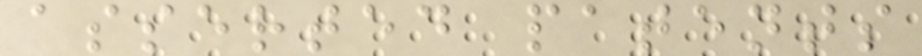asserted patents
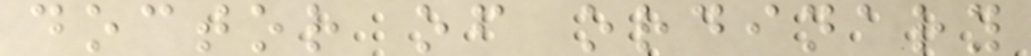doctor of ordinary
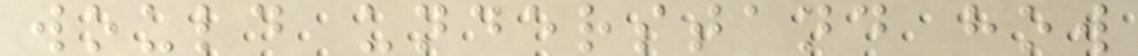would understand how
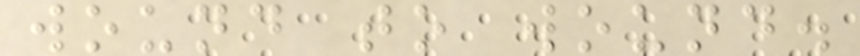wound to wound.
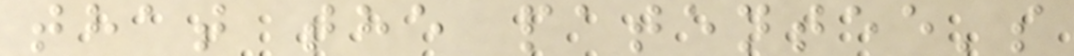that the patentee's
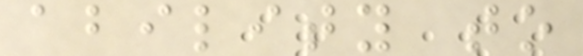ability to
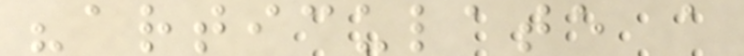"articulate a
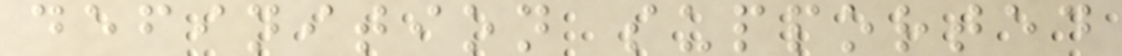definition supported
